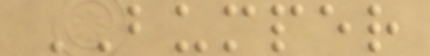BUMPER
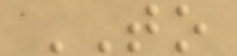TO
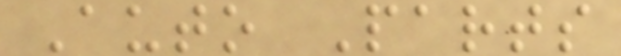Auto Parts
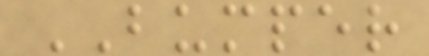BUMPER
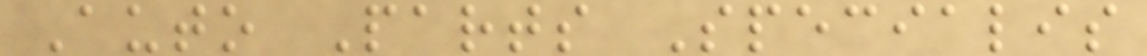Auto Parts Specialis
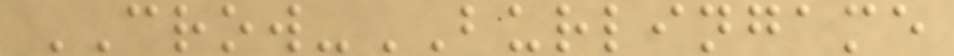CROW-BURLINGAME
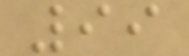99
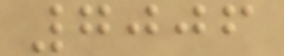7006
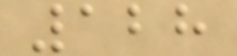128
